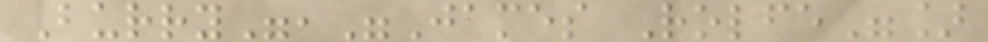Burry","James Rolfe"]
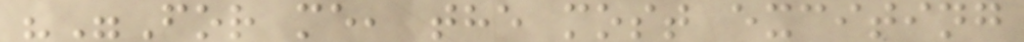""For me, the most exciting
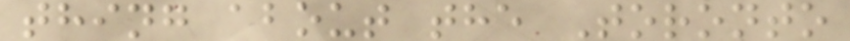thing about the Toronto
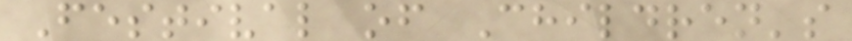Festival of Children's
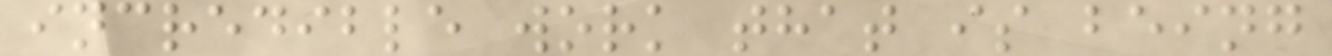incredible work that is being
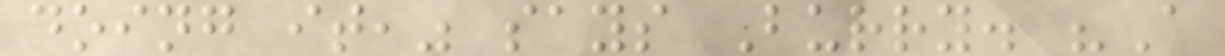doing it," says Burry. "A
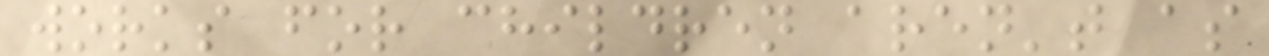works for children aren't as
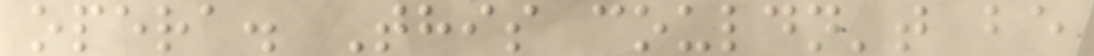opera. This couldn't be
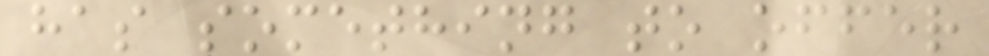has something to offer
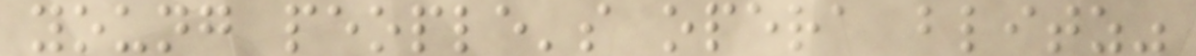young people's opera blitz"
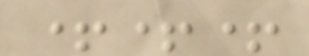+++
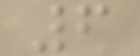6
